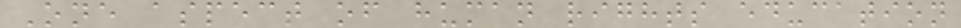One aspect of human rights education
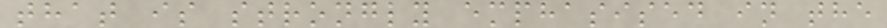that is strongly emphasised in the
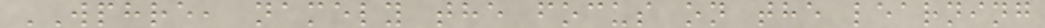WPHRE, namely the focus on the learning
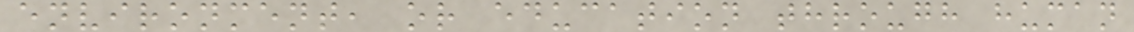environment, or education through human
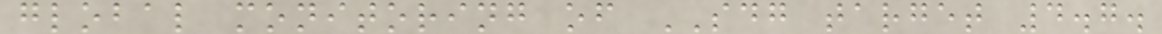global monitoring of SDG target 4.7.
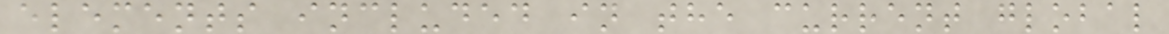elements included in the current global
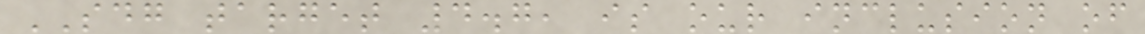SDG target 4.7, is our inclusion of
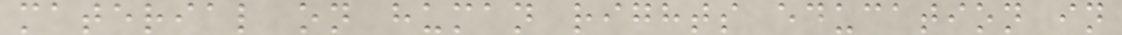material on human rights education in
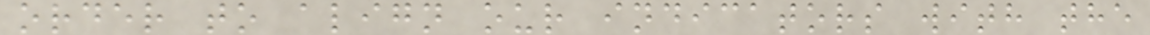order to align our indicators with the
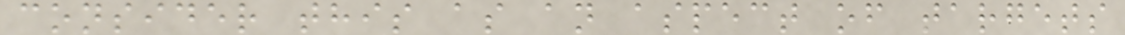consider this as an aspect of targets
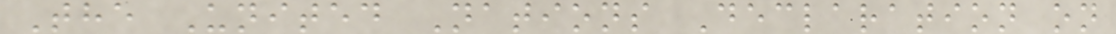The United Nations Declaration on
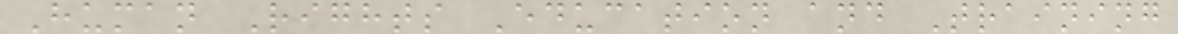Human Rights Education and Training
